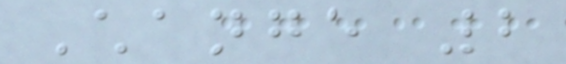Change 2
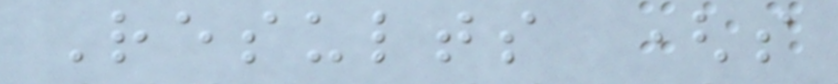Results (so
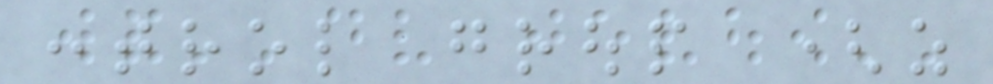control group (as
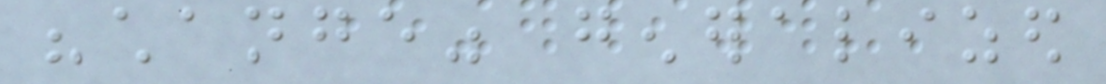"change" generalized
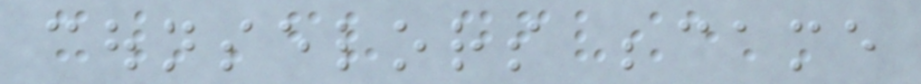counselors became
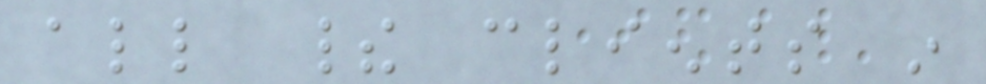all their clients in
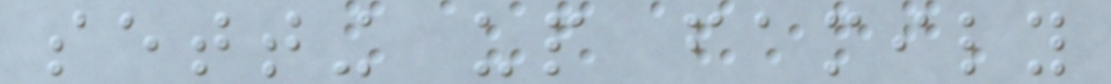setting up family
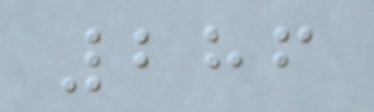286
